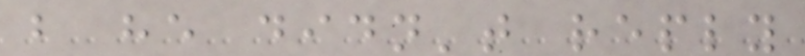but he didn't reply
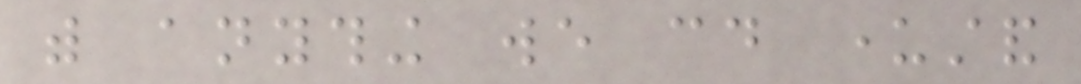with anything we could understand
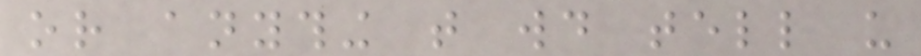or anything that would tell us
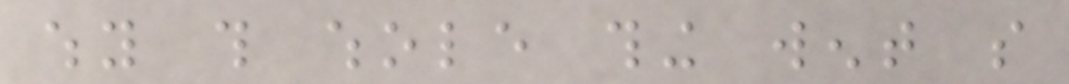why this whole thing went so
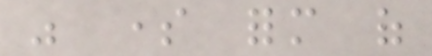was some form of
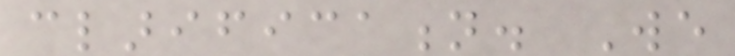clarification. We
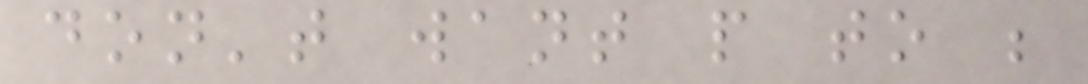don't want people to be
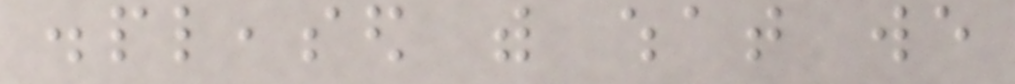displeased with what we
